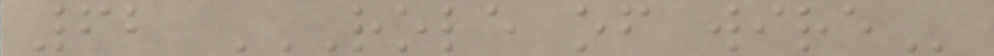62 ROLE OF WIRE
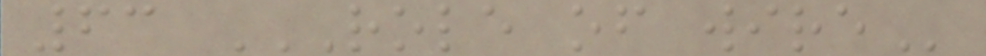63 ROLE OF WIRE
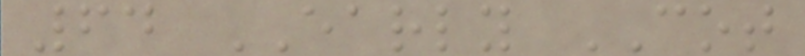64 EARLY COT
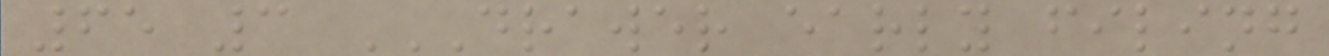65 3 DRAWER EARLY FILING
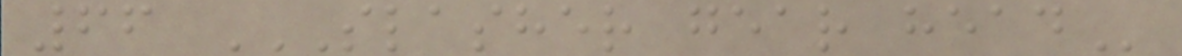66 SLASHER GEAR HEAD
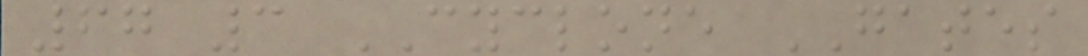67 3 CYCLONE GATES
